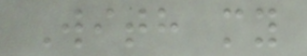With my
